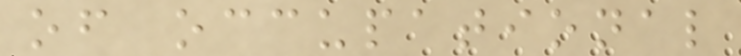of occupational
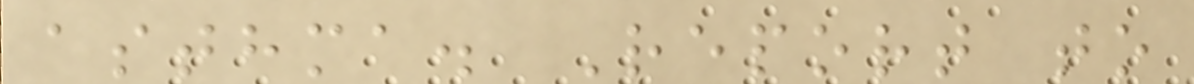asthma. Report to
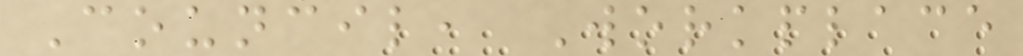Council, Workplace
